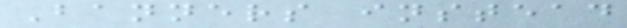Banners instead
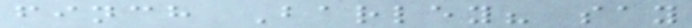finch Barley? say
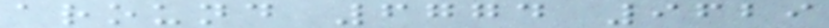around 6774 9629
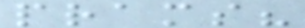prams?
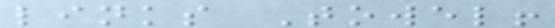links Towel!
